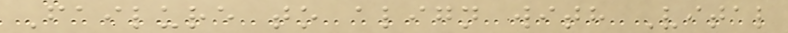Failure to align with Vital
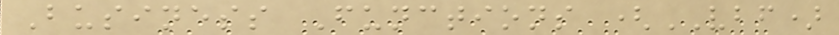Business Functions (VBF)
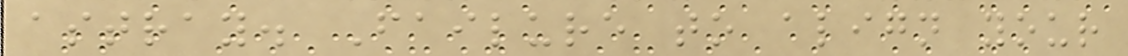astray. Failure to align your
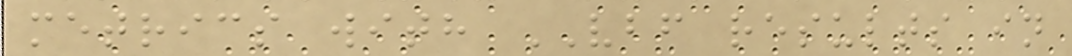metrics with VBF results in
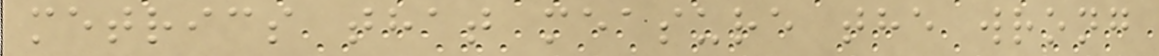metrics that measure the wrong
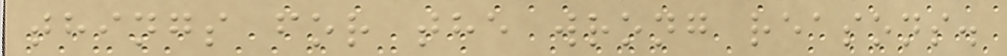things for the wrong reasons.
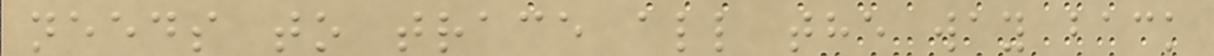needs to trace all the way back
